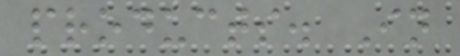products. In
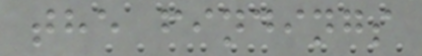the findings
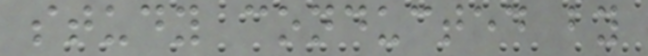study conducted by
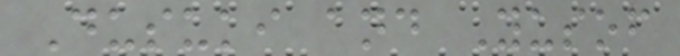Dusuki and Yusof
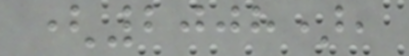(2008),
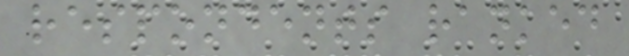respondents ranked
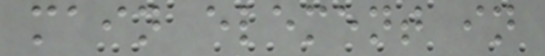main element in
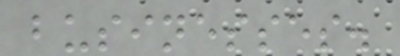businesses.
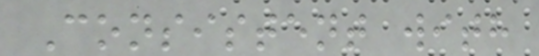Consistent with
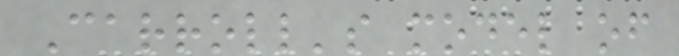Carroll's model of
